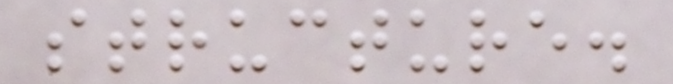structure.
